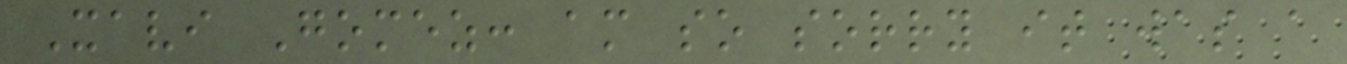Xavi Gomez: am so sorry it was a
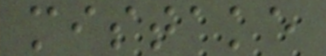mistake
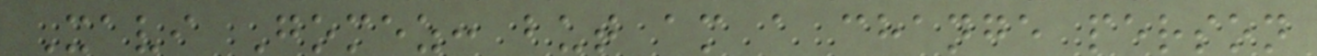Xavi Gomez: but am a change person
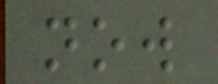now
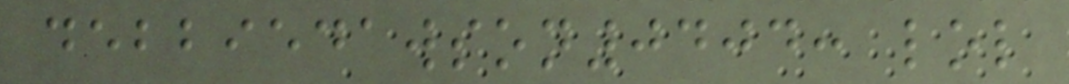debbiedawson0404: lol
